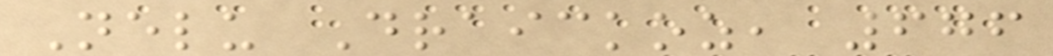Nelu Draickoz, 676
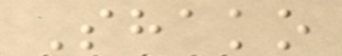Shako
